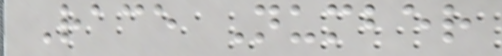Race Number
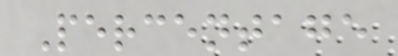Percentage
